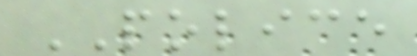POLICE
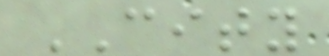CITY
